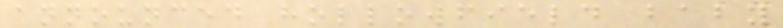announced hollowfield baby
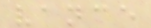vance
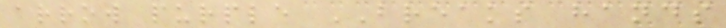arrow purple BREAKS hands
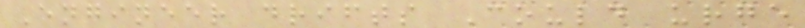Engineer drifts Could urge
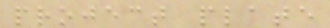project plate
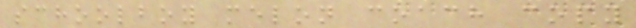schoolboy melon coach copy
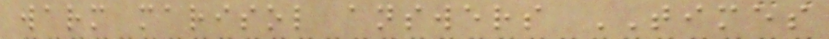warm marisol answers TIMES
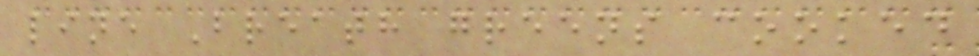line Breath greens cooked
